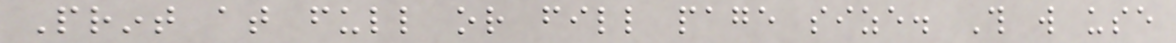Print at full or fill page size. This will use
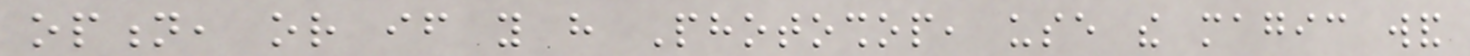option, or if you have Photoshop, use the magic wand
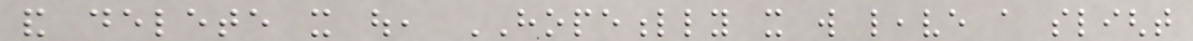and delete it out, HOPEFULLY it will leave a slight
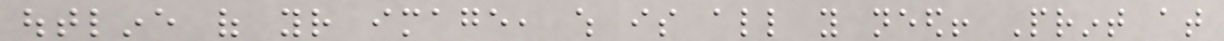outline of your image, which is all you need! Print at
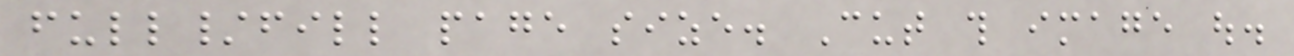full/fill page size. Cut this image out.
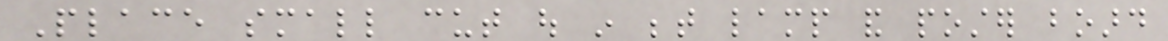Place small cut out in between lamp and poster board
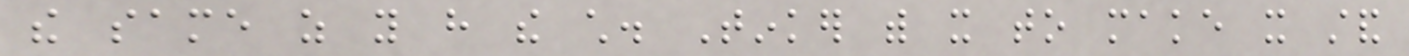the same as you have the child. Tinker with it to make it stand
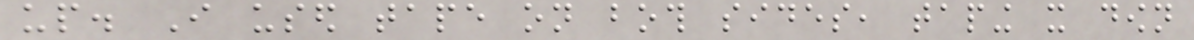up. I used tape on both sides, taping it down
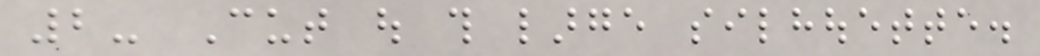2- Cut out this large silhouette.
